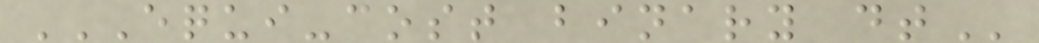EQUI-COST BINARY DT
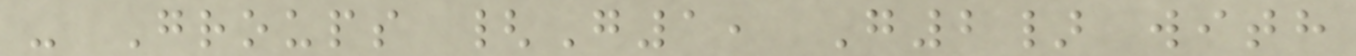- Groups {G1, G2} with
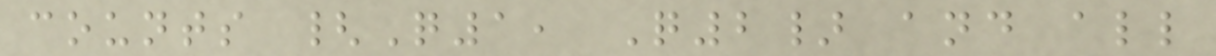counts {Q1, Q2} and all
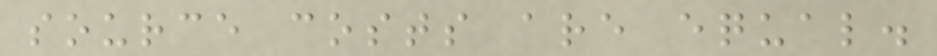source costs are equal.
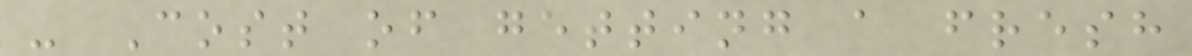- Cost of getting a fresh
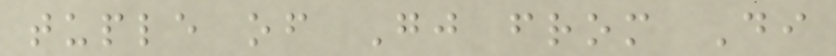tuple of Gj from Di
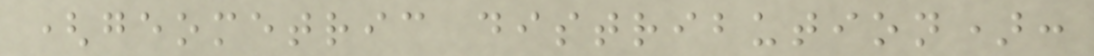(geometric distribution):
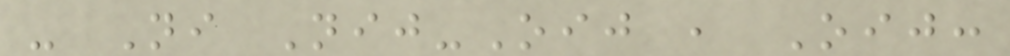- Ni Nij-Oij , Oij:
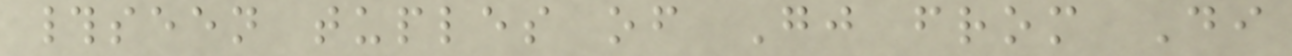#seen tuples of Gj from Di
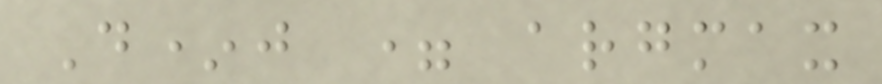D*j = argmax
